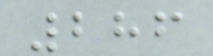286
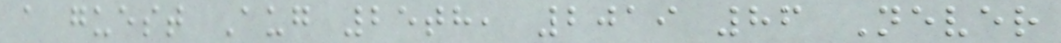a guest Aug 25th, 2019 86 Never
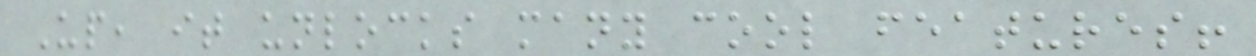Up, it unlocks many cool features!
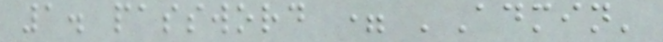1. password = 'Admin'
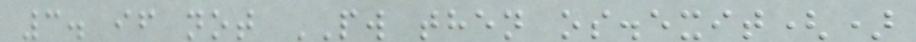3. if not PW then os.exit()
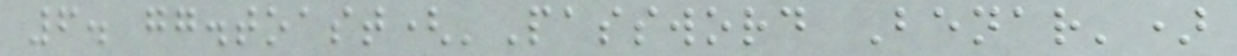6. gg.toast('Password Benar')
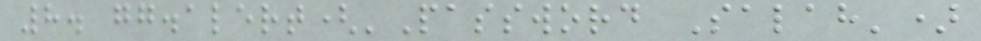8. gg.alert('Password Salah')
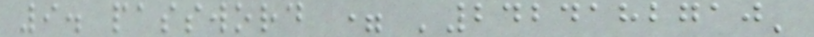9. password = '2424182710'
